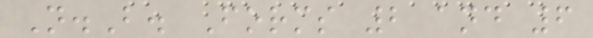N.B. Forms 2 and 6
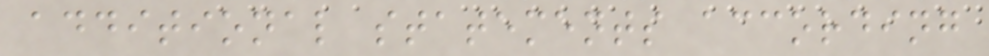additional statements according
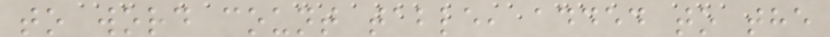to word count table, added to the
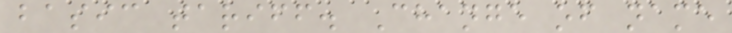basic tariff. Change of name
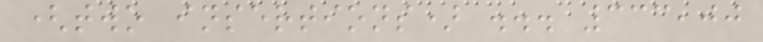(two insertions) ... 333,00
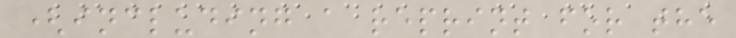(including a reprint for the
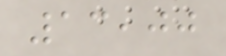13,00
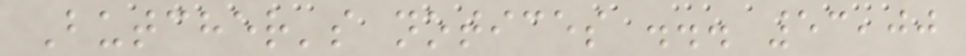Butcher's notices ... 53,00
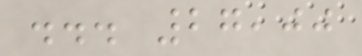... 27,00
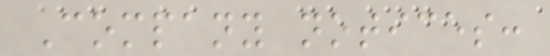Company notices:
